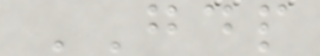GDP
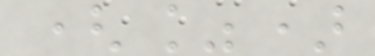(%)
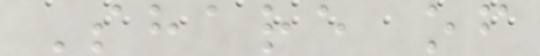Share of
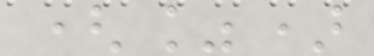(%)
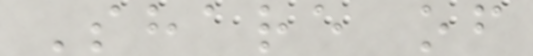Share of
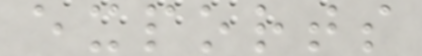exports
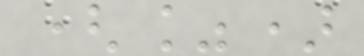(%)
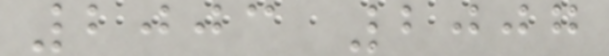2003 2007
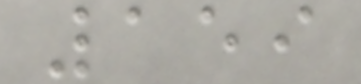159
